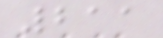211
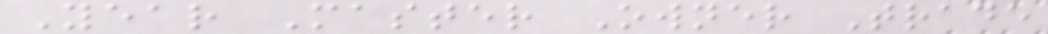Year Master Owner Trade
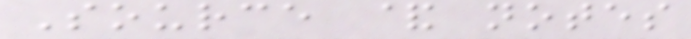Source & notes
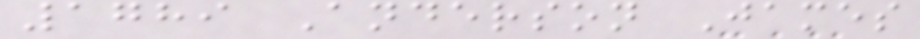1789 Anderson James
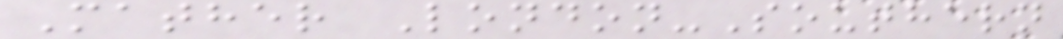Mather London-Southern
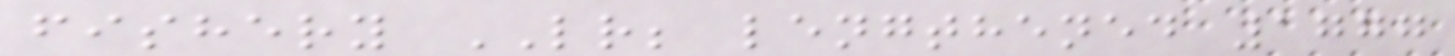fishery LR; lengthened 1777
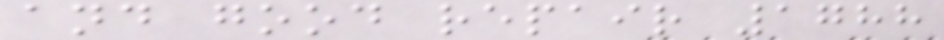and good repair 1788
